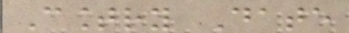Country Date
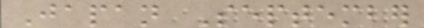Japan September
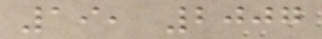19, 2007
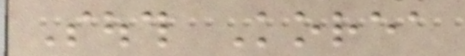South Korea
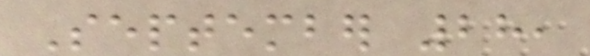September 28,
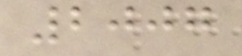2007
